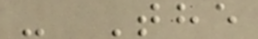- The
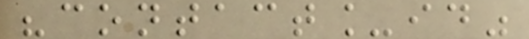"contact_id"
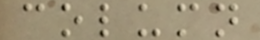column
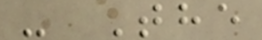- The
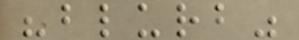"blurb"
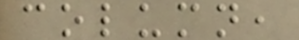column,
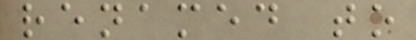renamed to
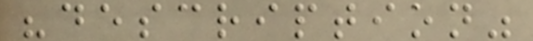"description"
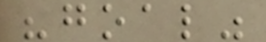"goal"
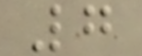7
